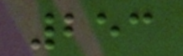253
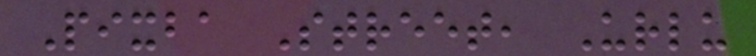Pixba Street, Urlu
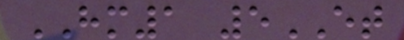HM1 5ET
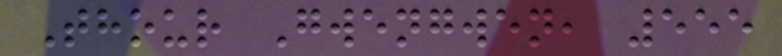Thour Gwengwen, 555
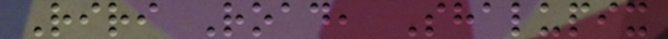Riri Road, Shalupix
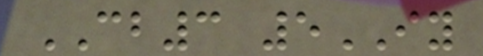CB3 5IY
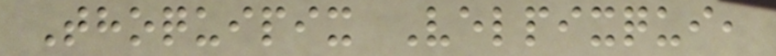Thoquipix Velpixqui,
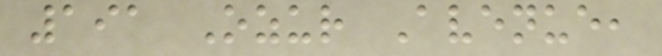191 Ozur Avenue,
